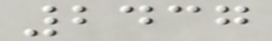2437
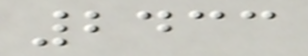2433
